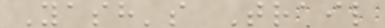Yash's Trail
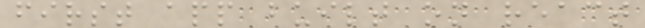first app built on react
